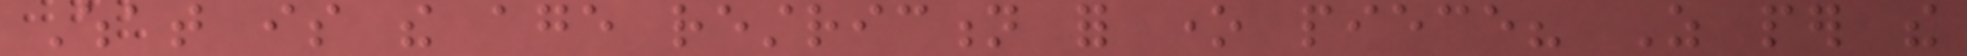What is the age restriction for one piece? As per the
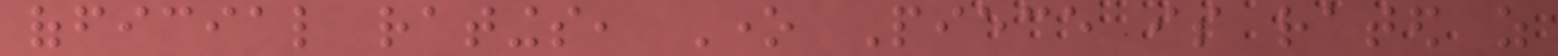official ratings, One Piece is rated as
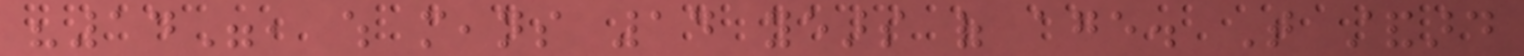"14", which means 14 years of age. That standard
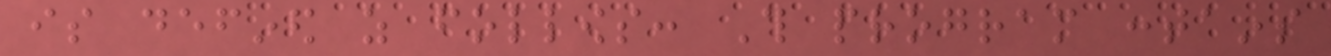is defined as follows: This program contains
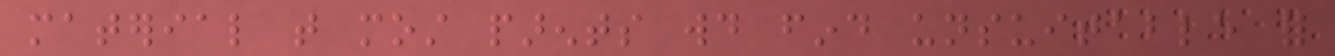material that most parents would find unsuitable for
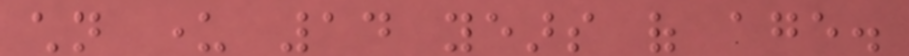children under 14 years of age.
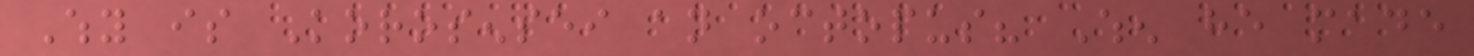Why is Korosensei an octopus? When he made
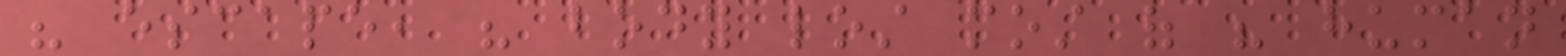his escape, his body lost most of his human
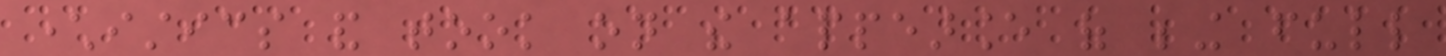characteristics and took on the appearance of being full
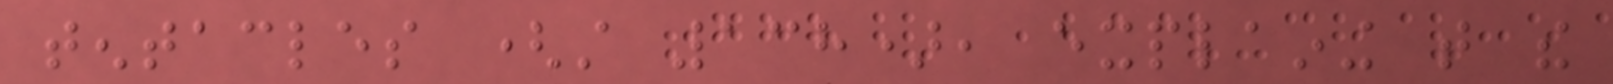tentacles (still 138), explaining that the
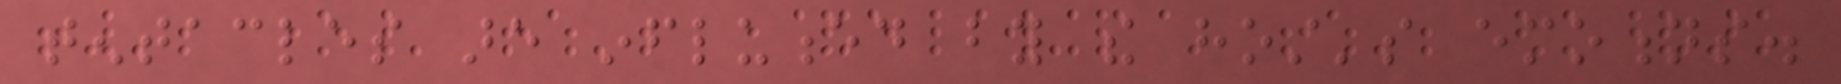tentacles are influenced by the host's emotions.
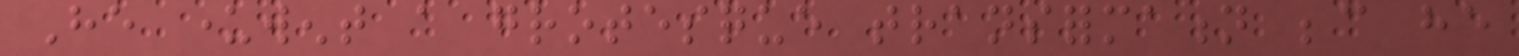He underwent a grotesque transformation because he
